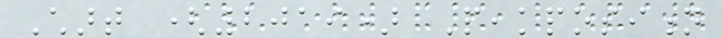Chart (2019) Peakposition
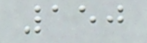150
